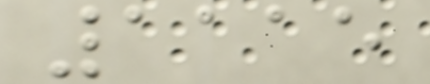1115
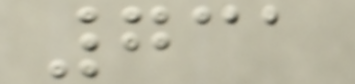731
